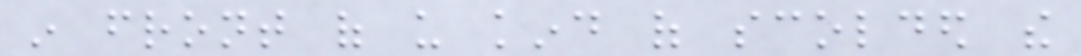in front of us kind of scolded the
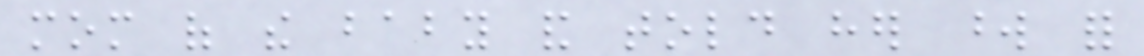mom of the baby and told her word for
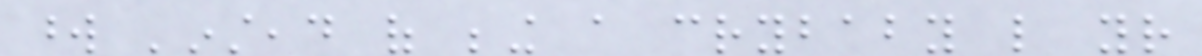word 'instead of being a crybaby like your
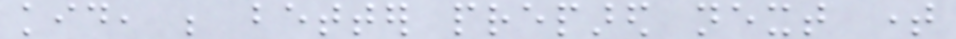kid, be better prepared next time
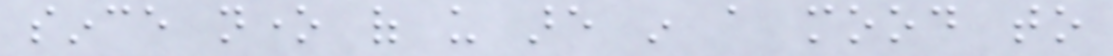since none of us are in a mood to
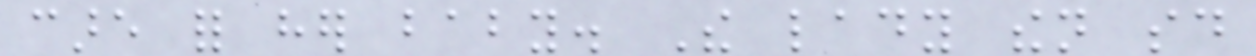care for her baby. The lady then said
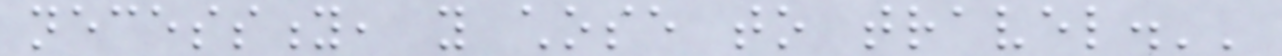necessity, you chose to travel.''
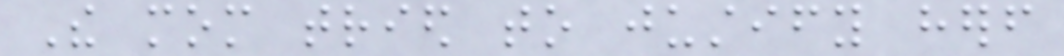The mom tried to justify herself
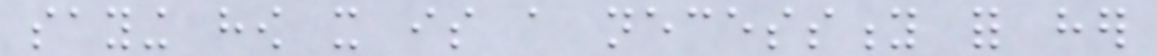saying how it is a necessity for her
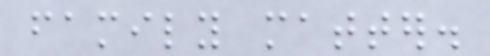family matter.
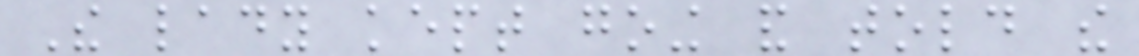The lady kept going and told the
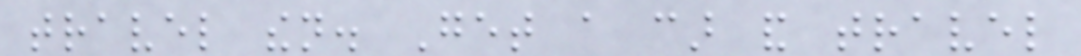travel then. Get a car and travel
